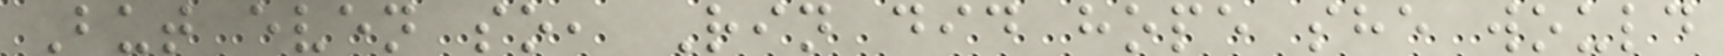But even so, Rin did hope she would
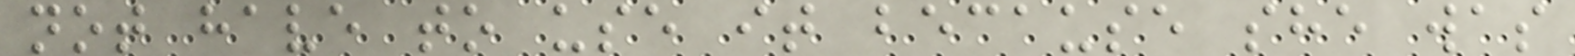not have to use it because she was
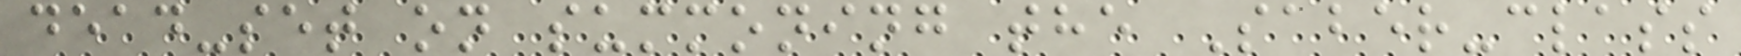dead-set on summoning the Saber-class
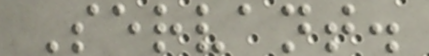Servant.
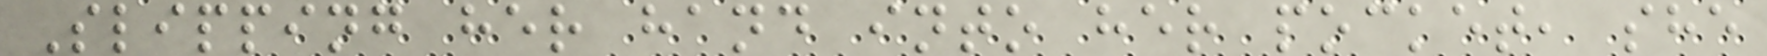Slipping her hand into her pocket, she
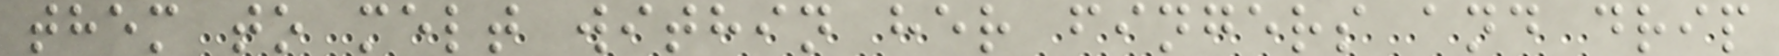them to melt within her fingers and drip
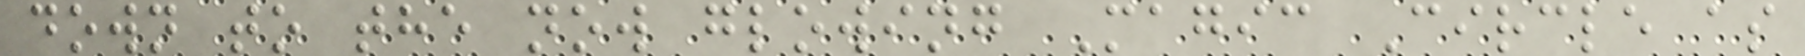down to the now glowing Magic Circle as
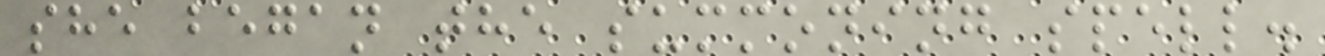she began the summoning spell.
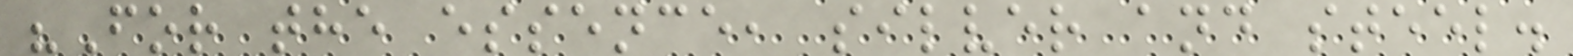"For the essence, silver and steel.
